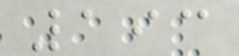193
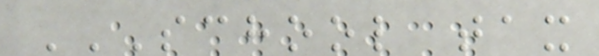SCHOOL TAX
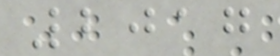2017
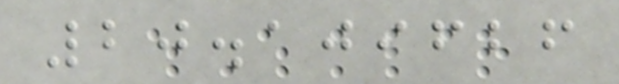20.109626
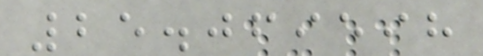25.069598
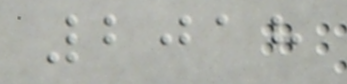2018
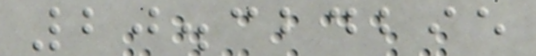20.324295
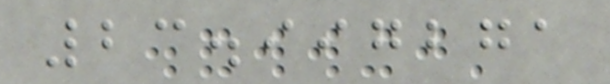23.997271
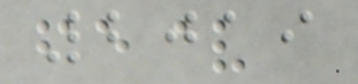2019
